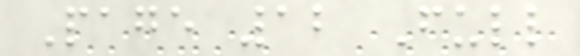Page 12 Full
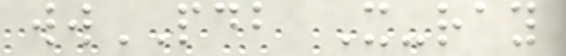wwPDB X-ray
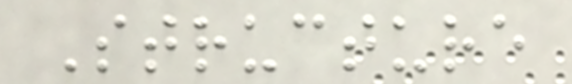Structure
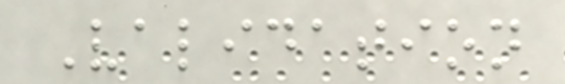Validation
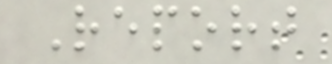Report
